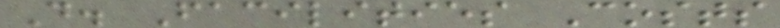D. Facilities Costs
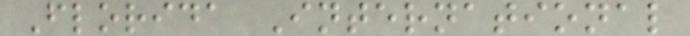Florida International
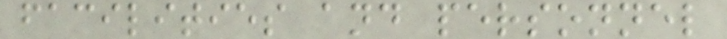facilities and personnel
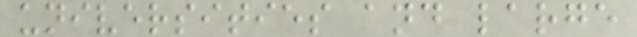universities and large
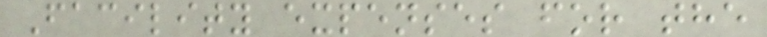Facility expenses for the
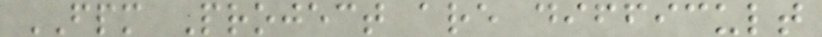FPM Project are difficult
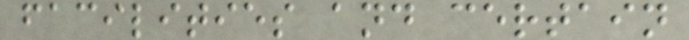facilities and certain
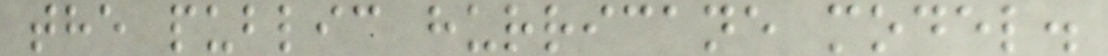the public hurricane model.
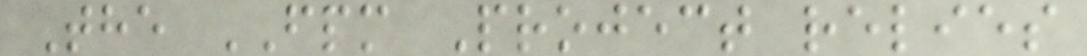The FPM Project relies
